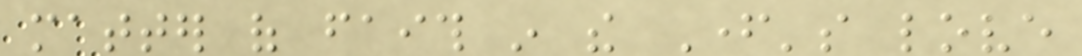matter of faith in the Father's love
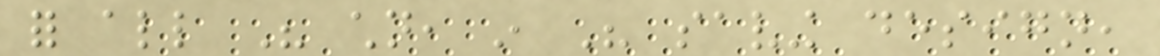for all His children, in His saving design,
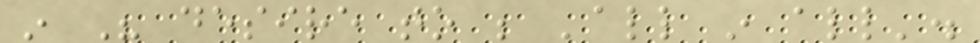in His desire to be 'all in all'.
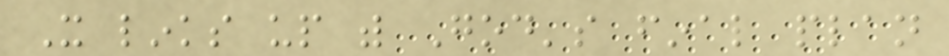It links up with God's final plan
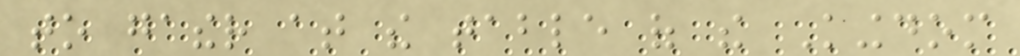to gather at the table of the Kingdom
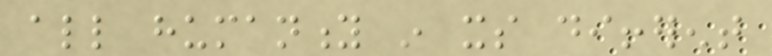all humanity in its different
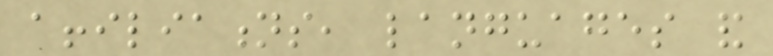affiliations, languages and
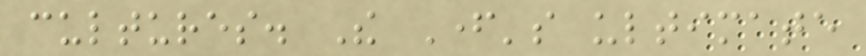cultures. The Father's ultimate
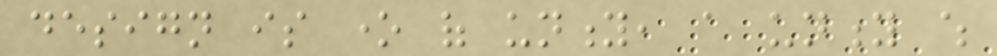design is one of unity, a unity which
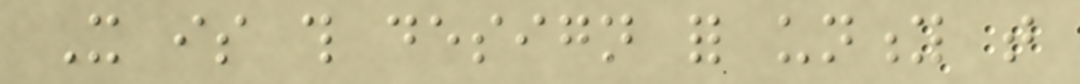It is this design for unity that
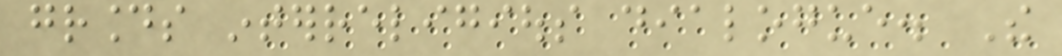grounds interreligious dialogue. The
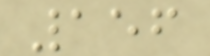156
